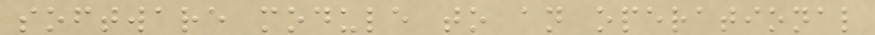software module to an operational
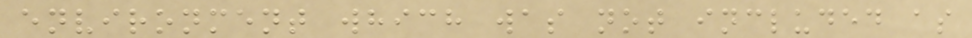environment which was not included as
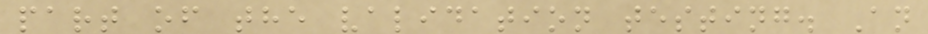part of the validation testing. An
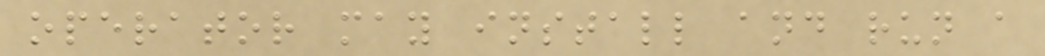operator may install and run a
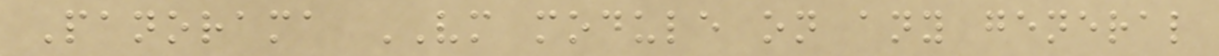Panorama VM module on any general
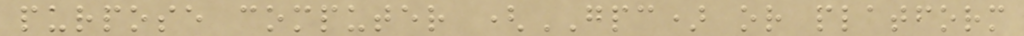purpose computer (GPC) or platform
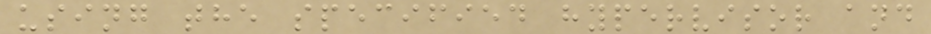using the specified hypervisor and
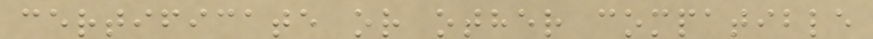certificate or other compatible
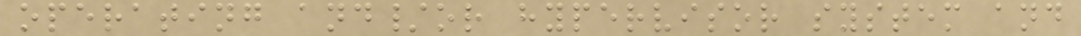operating and/or hypervisor system and
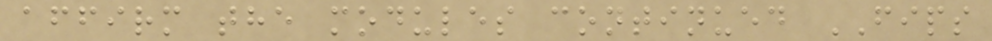affirm the modules continued FIPS
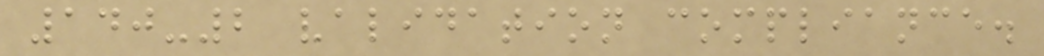140-2 validation compliance.
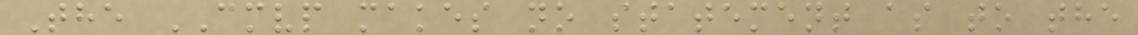The CMVP makes no statement as to the
